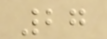27
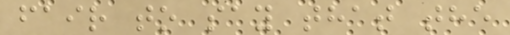fair to say that the
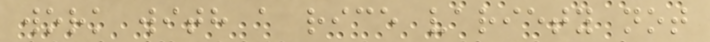work with a rice variety not
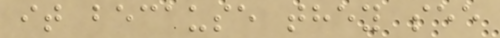it because they see
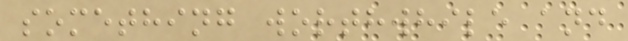something worthwhile and
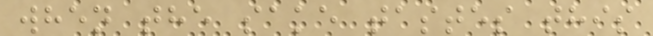when the sake tastes this
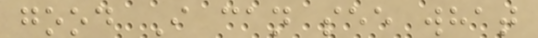good I can see what
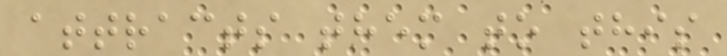attracts them to this
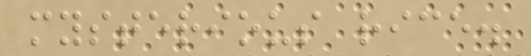mysterious rice.
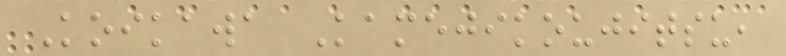Koikawa Kamejikoujitsu,
